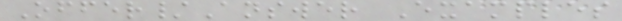Offer/Answer Examples
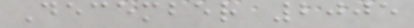December 2005
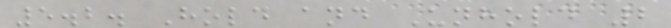5.2. Hold and Unhold 2
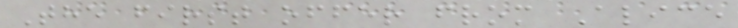The first offer from Alice
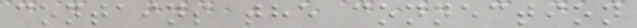contains the connection
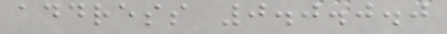address 0.0.0.0
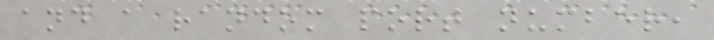and a random port number,
